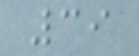39
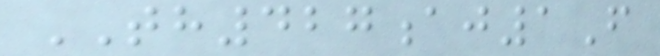TH427aj1F
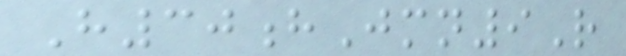H30hJmn9R
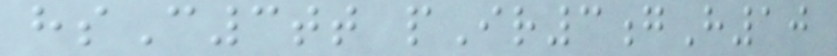hsC3tt pIr3gH10
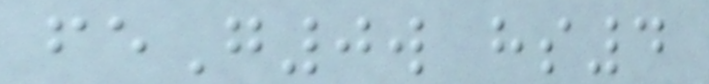feG0w hs4
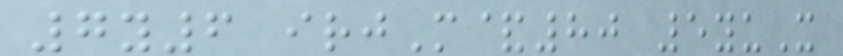7y6 irjM&80 5yuX
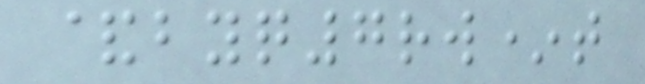&byq7rw*t
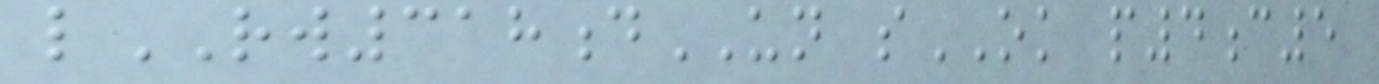lRW318dUN sOK p4c5
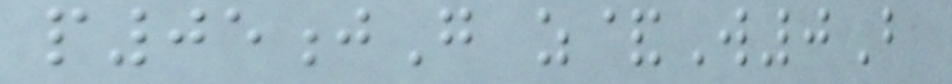p05jG z&W0B
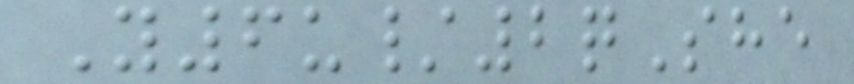Y6u/2qShe
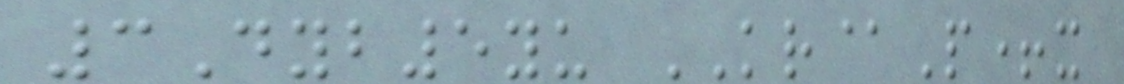3Dyb5yu KR@P+x
